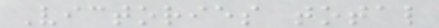Victories total
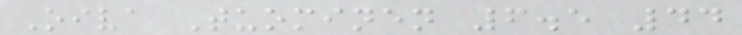Oiva Tuominen 6.5 44
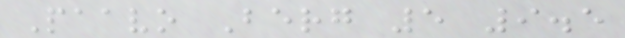Paavo Berg 5 9.5
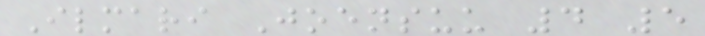Ilmari Joensuu 4 5
